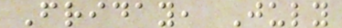Friday, July
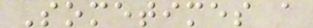Sometimes a
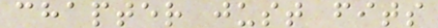chapter just fits
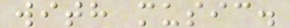with music.
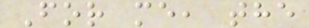For me, the
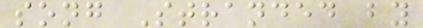song Stranded by
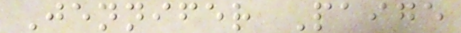Jennifer Paige
